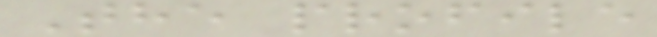The profile
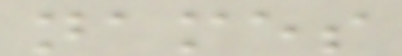names
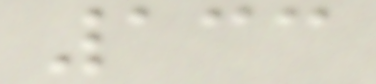133
